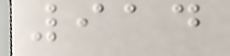914
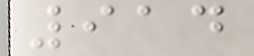914
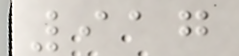917
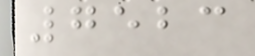7523
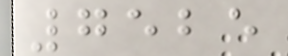7525
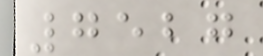7527
